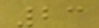23
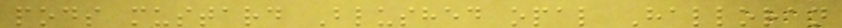pods mustard Blushed opal Halloran
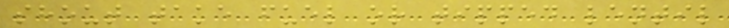shout take fuel or tipped lentil
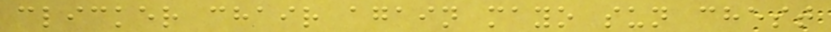clicker chair again mayo sun chest
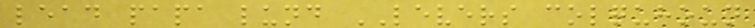lead papa lund LEVERS colquhoun
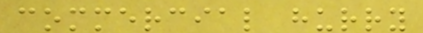commercial hurry
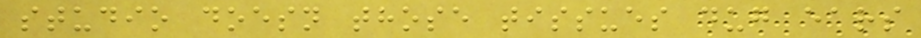studio doesn those tissues dug ears
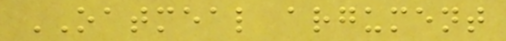OATMEAL argument
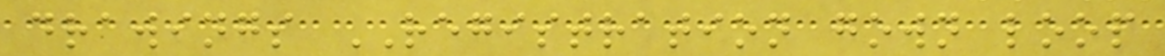drawings REGISTRATION gown loop
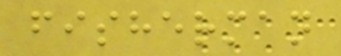fisherman
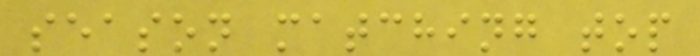season matching top
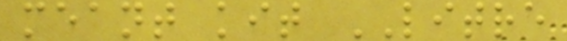meant kit LITRE
